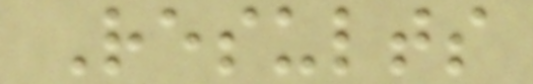Results
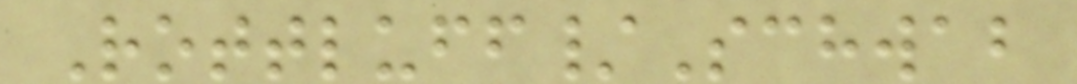Rottluff/Schwab
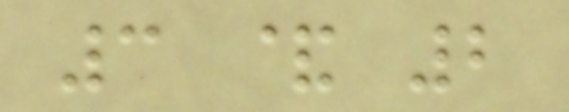3 & 2
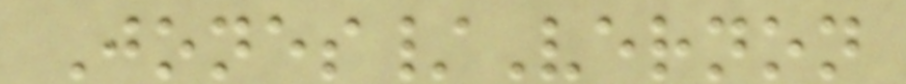Jones/Vernon
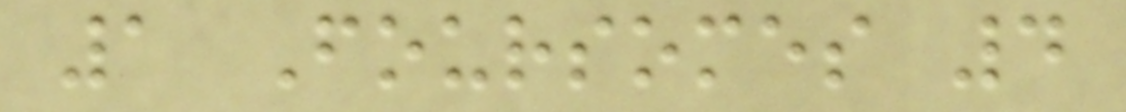1 Foursomes 4
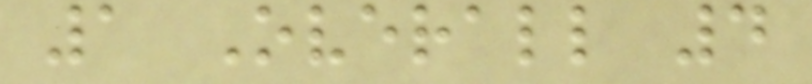1 Overall 4
